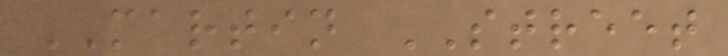MARTIN STREET
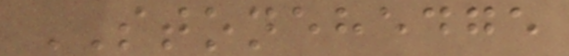STONEHEDGE
